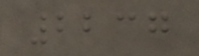2237
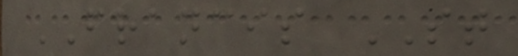FRANCIS ST
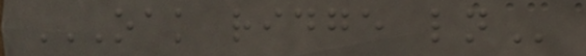OAK RIDGE LN
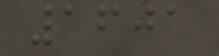1601
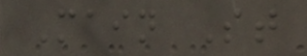Main St
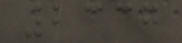2337
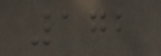172
